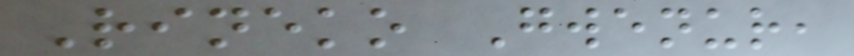Rineko Gwenur,
